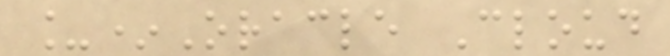_*Oracle Cloud
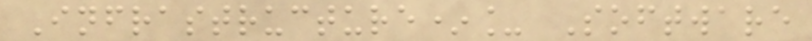Infrastructure*_ Software
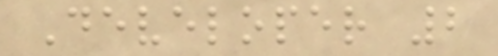Developer 2
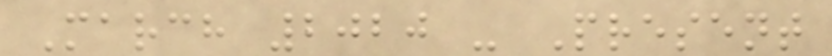March 2020 - Present
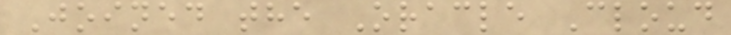Joined the Oracle Cloud
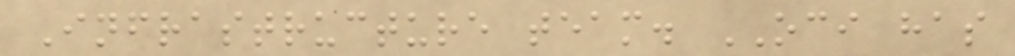Infrastructure team. OCI has
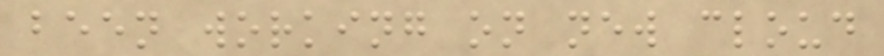been working on new cloud
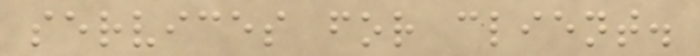services for client.
